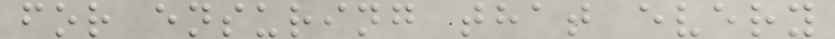for ensuring that every
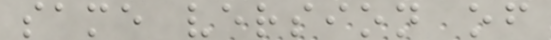same version of
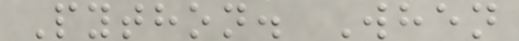Python. When
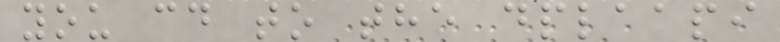you cd to the dplaapi
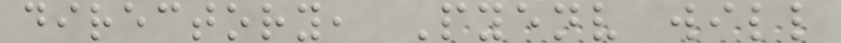directory, Pyenv will
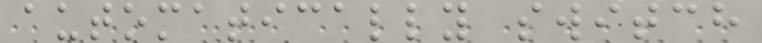automatically switch
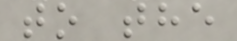to the
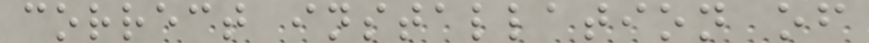correct installation of
